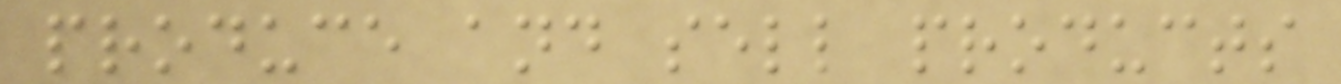produce and sell products
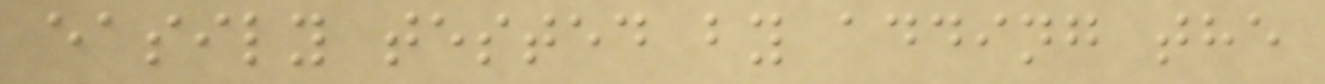easily tested by adding the
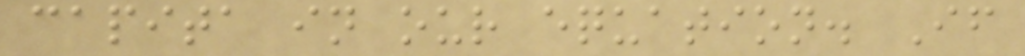capita in our equation. If
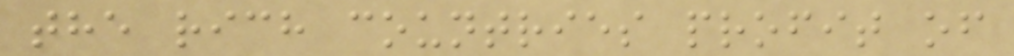the rich countries profit of
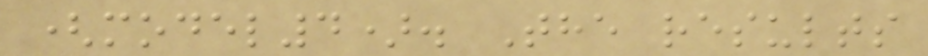(model4). The results
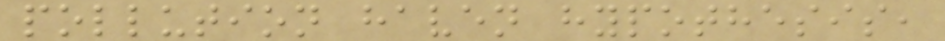pollution haven hypothesis,
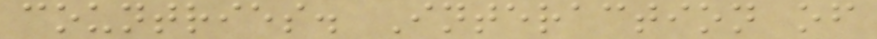countries. Interaction of
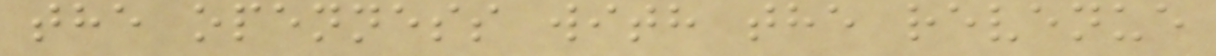the openness with the revenue
